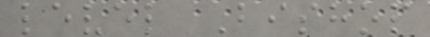level Bishop
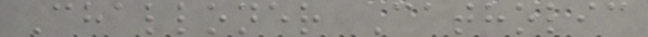Challoner Catholic
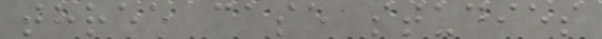three case studies
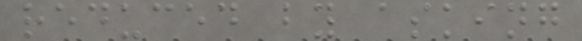reduced by asking
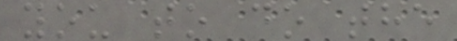you to do the
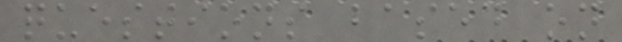questions based on
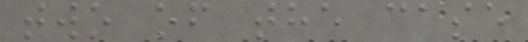two of the case
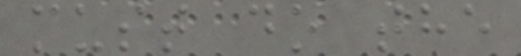must do the
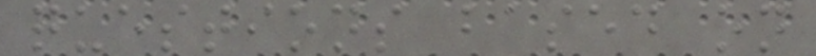questions based on
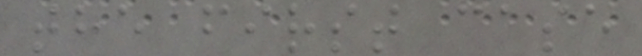the first case
